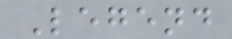Legend
